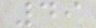49
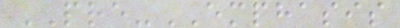PRE-EMPHASIS
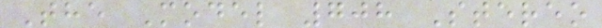The Model 708 Stereo
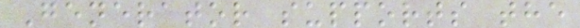Generator supports the
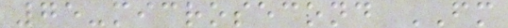75-microsecond FM
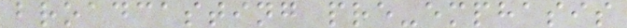broadcasting pre-emphasis
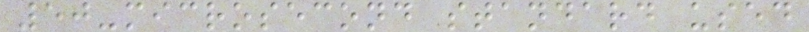50-microsecond standard used
